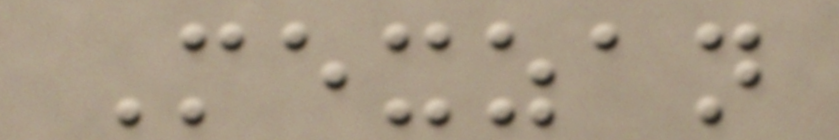Mexzan
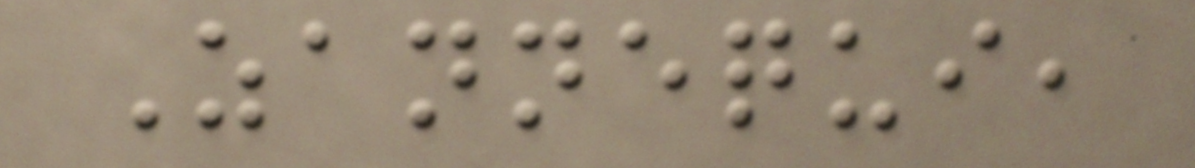Zannequi,
